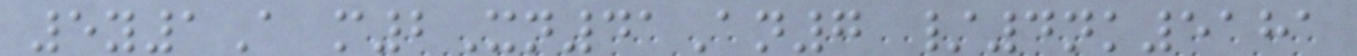5y1A m2Xn41An7 /4nk5181
